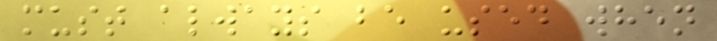must always be used when
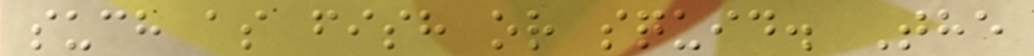such as fish or squid. The
